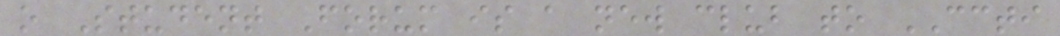o Student Forum is a new club to CCTI
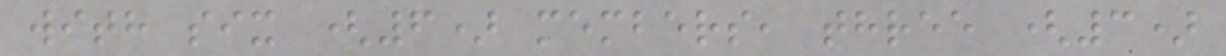with six (6) members, three (3)
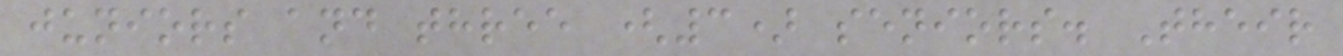juniors and three (3) seniors. Their
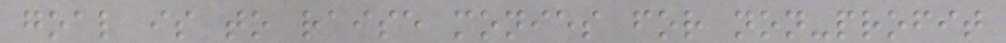goal is to raise monies for non-profit
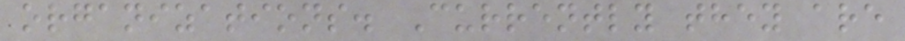organizations. Currently they are
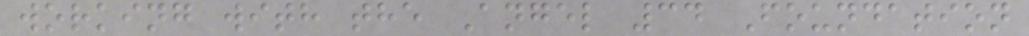working with the Angel 34 Foundation
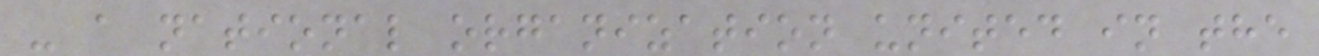- a national organization united in the
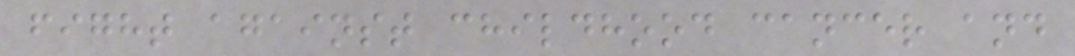fight against childhood cancer and
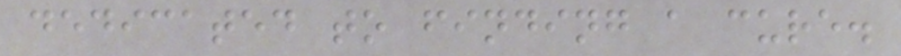dedicated to finding a cure.
